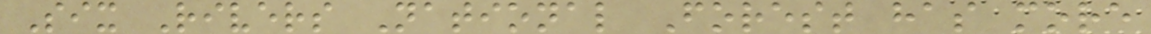Six Rivers National Forest has more
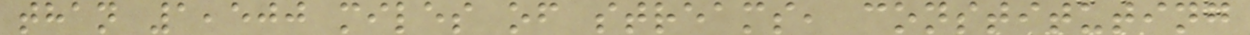than 1,500 miles of streams, constituting
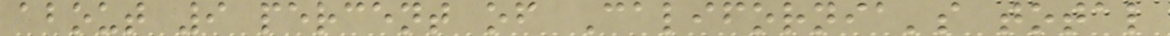about 9 percent of California's total
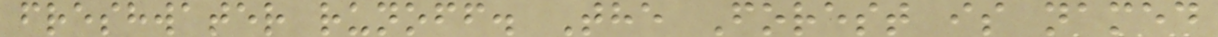freshwater runoff. The Forest is named
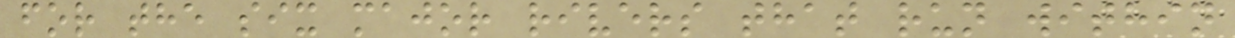for the six major rivers that run within
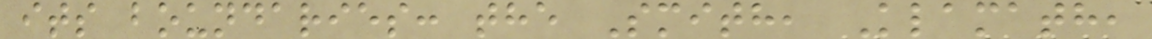its boundaries: the Smith, Klamath,
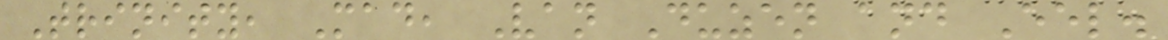Trinity, Mad, Van Duzen and Eel.
